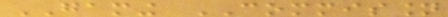GAMING COMMISSION
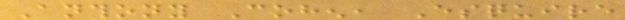Anthony Cohen, Esquire
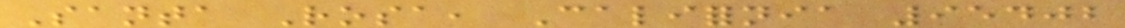Santa Rosa, California 95402
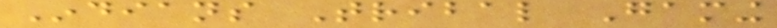Indians Tribal Gaming
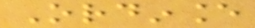Ordinance
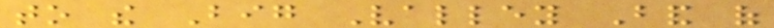to the Big Valley Band of
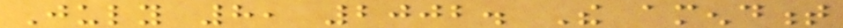July 8, 2002. The amendment
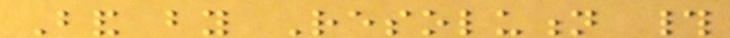Band by Resolution #
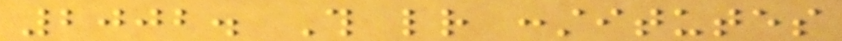2002. This letter constitutes
